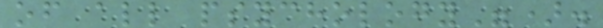of all psychology").
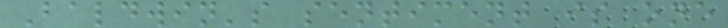Baldwin's sentiment is one
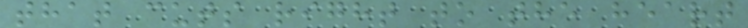that cuts right to the heart
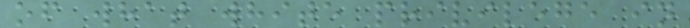of what white privilege in
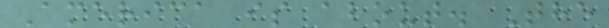America is about. The
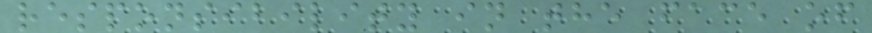responsibility in the face of
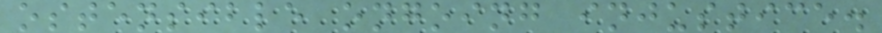ostensible ongoing injustice.
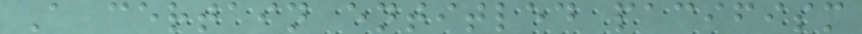A certain entitled pacifism
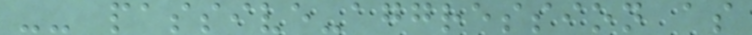-- passive-aggression as
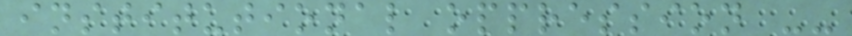institutional oppression --
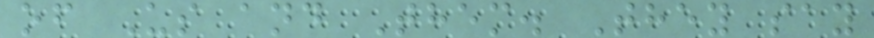of Us and Them. They say
